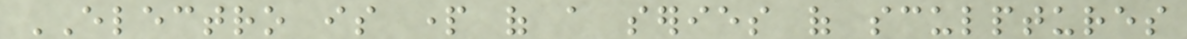ELECTRO is part of a series of sculptures
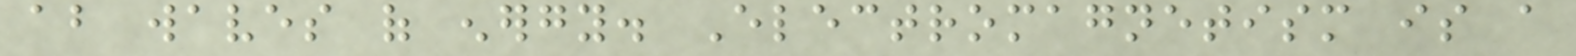about waves of energy. Electromagnetism is a
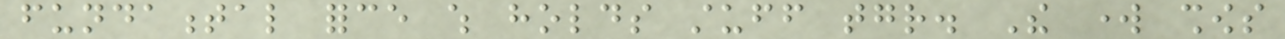fundamental force which holds stuff together. The work shows
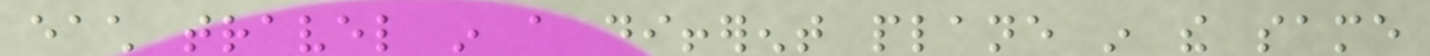each travel in a different plane in the same
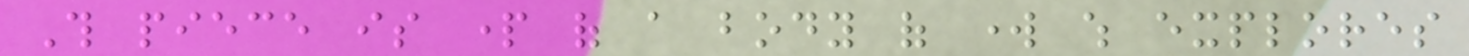This piece is part of a body of work which explores
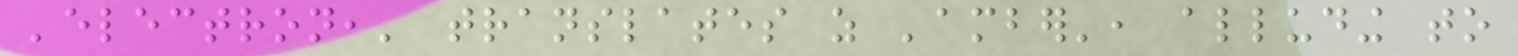'electron,' translates as 'amber', alluding to
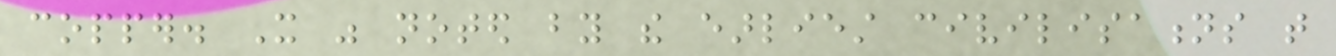copper. It was noted by the earliest civilisations that
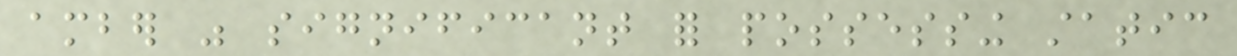amber was significant for possessing static
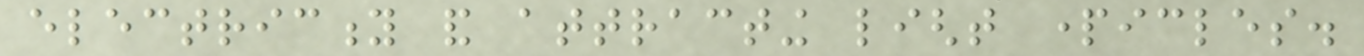electricity and attracting light particles.
